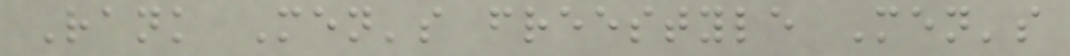Rank Men's freestyle Men's
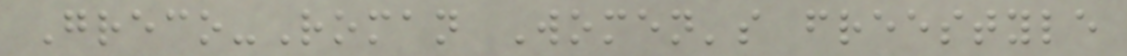Greco-Roman Women's freestyle
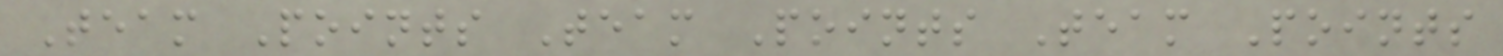Team Points Team Points Team Points
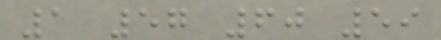1 57 60 59
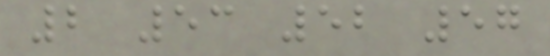2 53 52 57
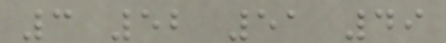3 52 51 49
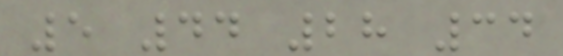5 44 28 34
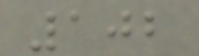102
